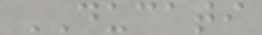DUCATI
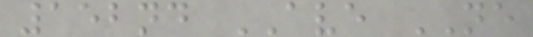152nd AVE NE
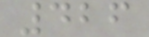426
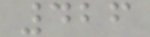426
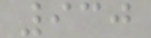930
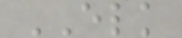ELK
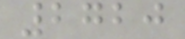2720
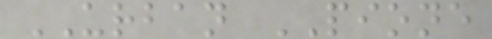URBAN PIONE
